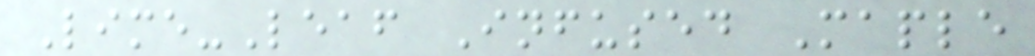Lime-Leaf Infused Maple
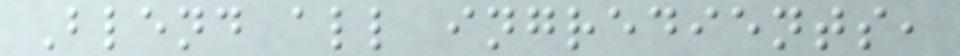Blend all ingredients,
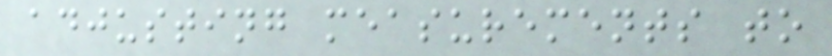adjusting measurements to
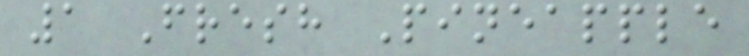1 Fresh Pineapple
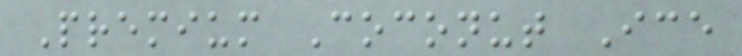Premium Coconut Ice
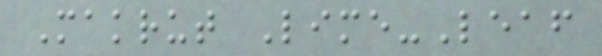Makrut Lime-Leaf
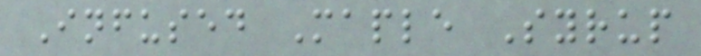Infused Maple Syrup
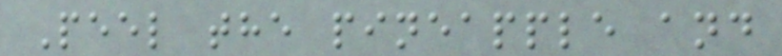Peel the pineapple and
